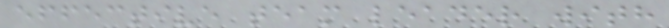effective team leader with
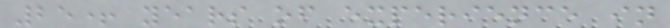25+ years of experience in
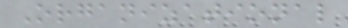Organizational
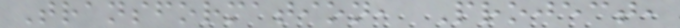Transformation, Project,
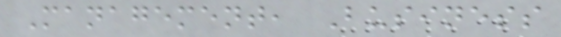Management, Business
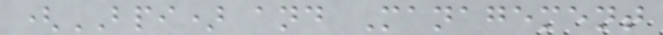(BPI) and Management
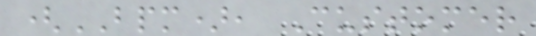(BPM), Customer
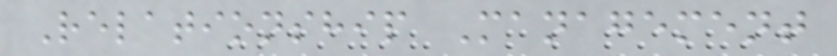Relationship Management
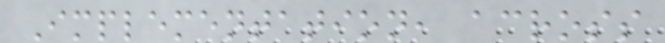Implementation, across
